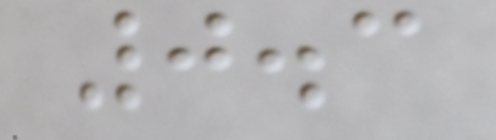0.3
